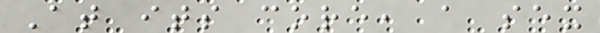At its core, a sex
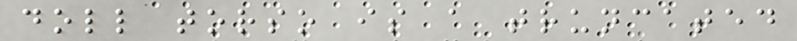doll torso is a truncated
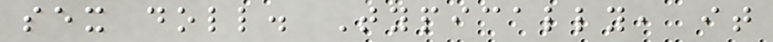sex doll. Typically, it
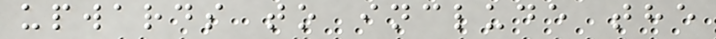upwards to include the
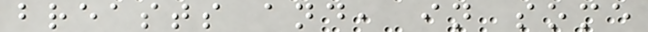breasts and, in some
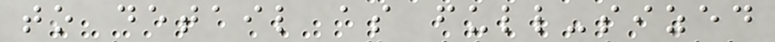to detail as full-sized
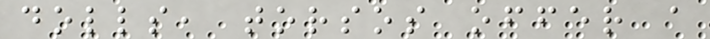dolls, torsos offer a
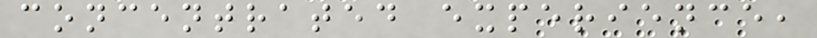concentrated experience,
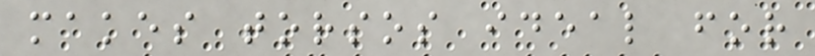makes torsos ideal for
